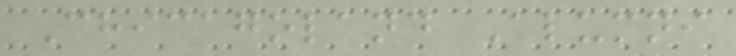Chicagoland Alumni
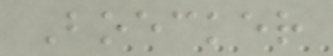Boecker
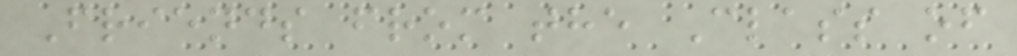Friends from the Class of
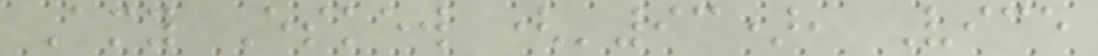Amy Eskew ('93), Vice
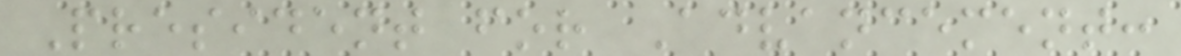President for Advancement:
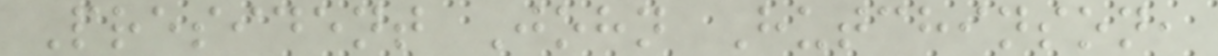President John Hutchinson,
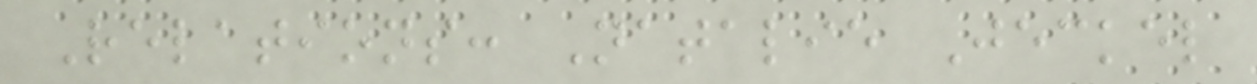Relations: Natalie Jeckel
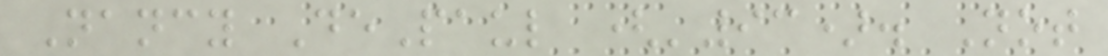Nancy DePaul ('93). Not
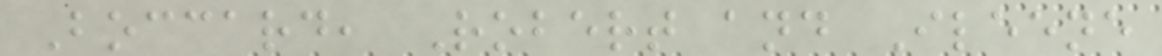Boccard, Robert and Ileene
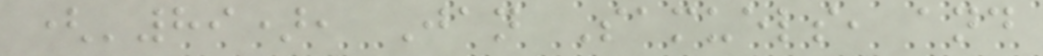('89), Jan Samuels, and
